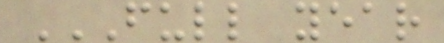FULL YEAR
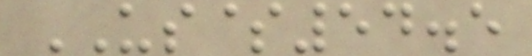US$54.5
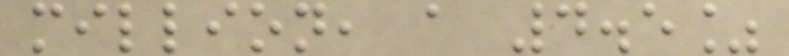million, a 4.5%
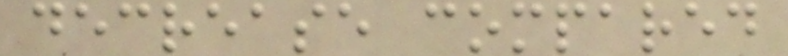decrease compared
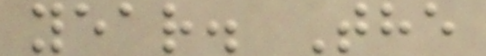year. The
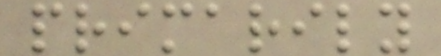primarily
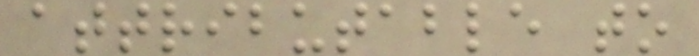attributable to
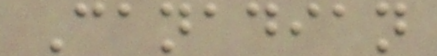Canadian
